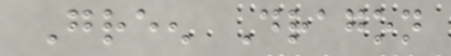Green Dragon
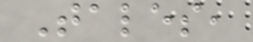Tales,
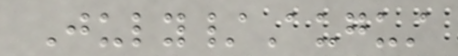July/August
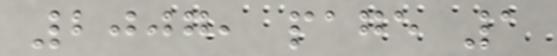2007, page 1
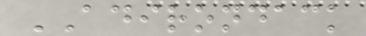ADIRONDACK
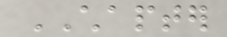CHAPTER
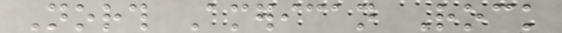North American Rock
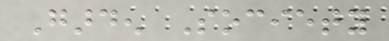Garden Society
